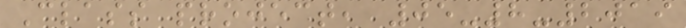Class project, 05-8-2019
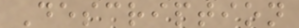Description
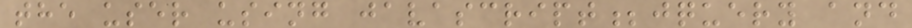the user using javascript;jquery and
